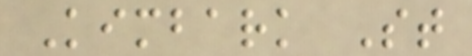Kimbark St
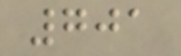701
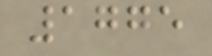1775
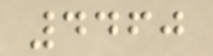4460
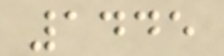1445
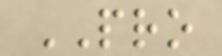PRO
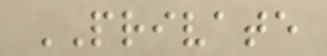PRIVATE
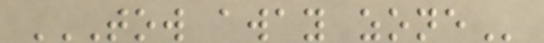TOW AWAY ZONE
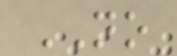NO
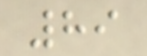89
